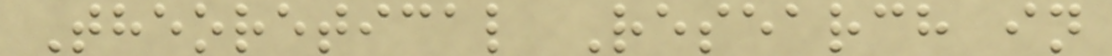Theoretical Research in
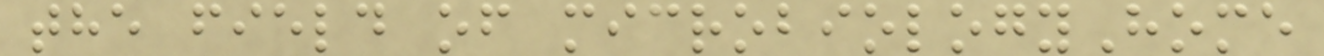the field of microbiologyHome
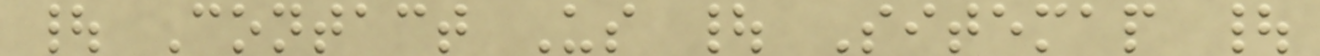| Contact Us | Sitemap |
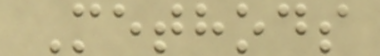Methods
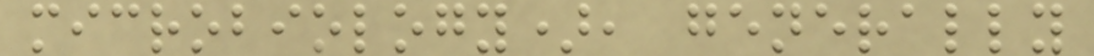microbiology), generally
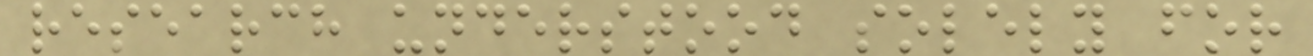research understood solely for
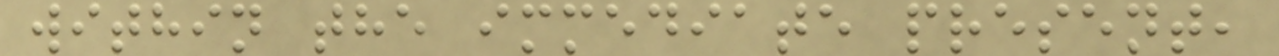within the immediate present,
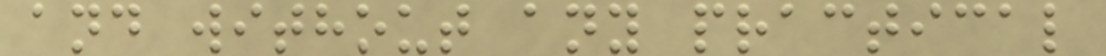and without any practical
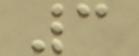3
